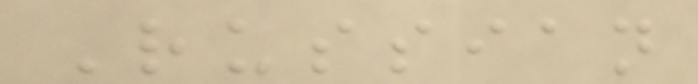Russian
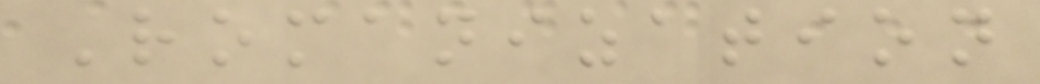Romanization
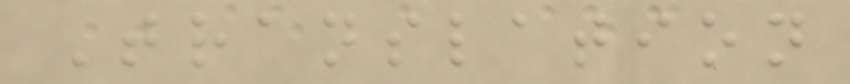Translation
